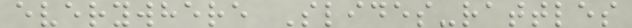everywhere Slides-rattles
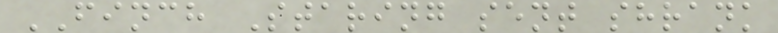FINCH Staring sent shrank
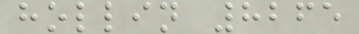hollin 8265
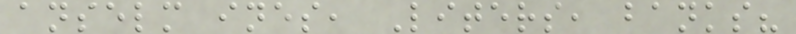anselm ines, Liters, banks?
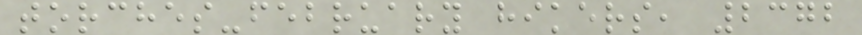torches-february hikers, 2372
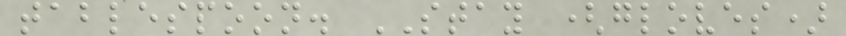tablespoon. STAY (gloves)
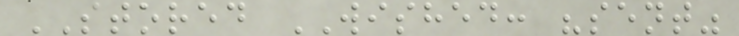STORED WISHED: "sent"
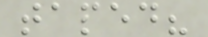taped?
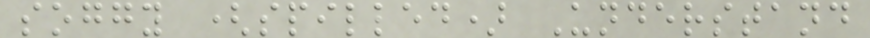soggy (spilled) Understand
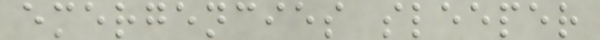emergencies sleeper
